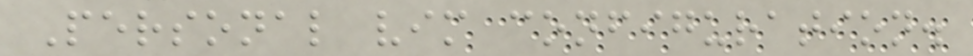Personal vim configuration.
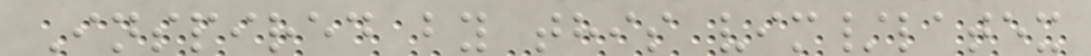Inspired by this vim/latex
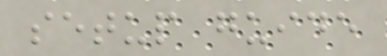setup guide
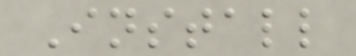Install
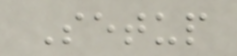Setup
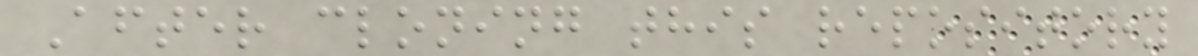After cloning this repository
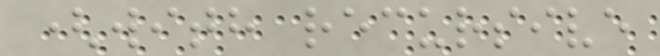(with recursive
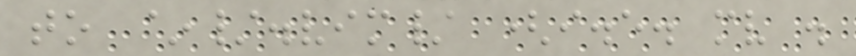to ~/.vim/ (i.e. mv .
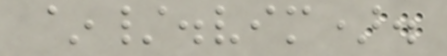~/.vim).
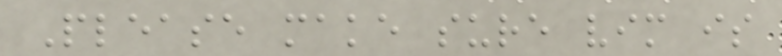Please make sure vim is
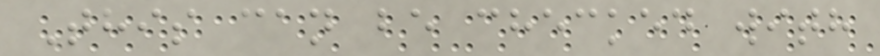This can be checked with
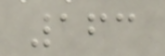163
